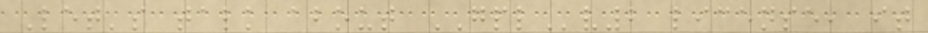Let's talk about GPLv2 license, it
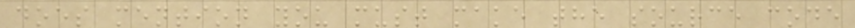does mention you must make the source code
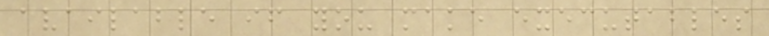available if you make executables
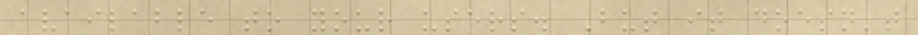available to your users. But it doesn't
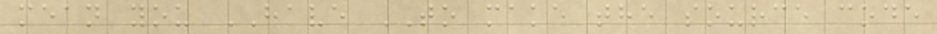mean you HAVE TO make the source code
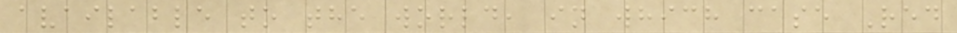available to the world, in which case Red
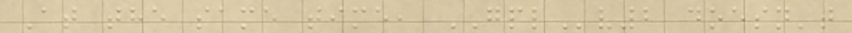At the same time, GPLv2 doesn't
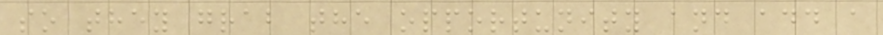so they grab the opportunity and add a
